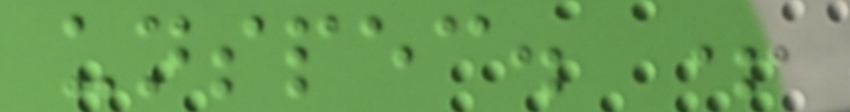unspec. +
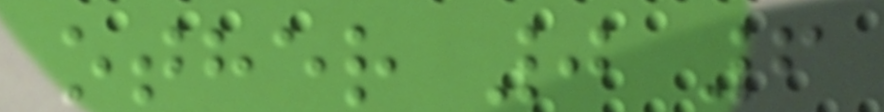other 0 6
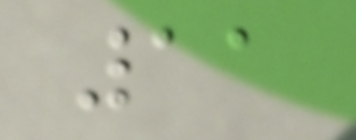11
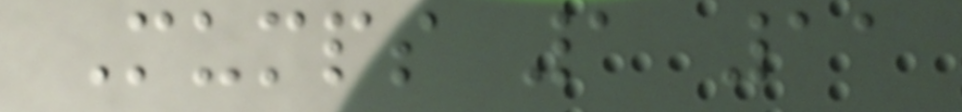Mumps 1 11
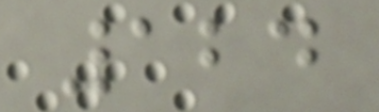124
